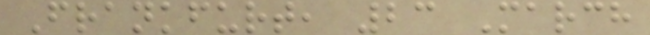Frankfurt, 23 March
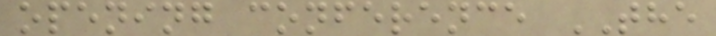opening conference THE
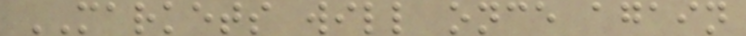MARKETS will once again
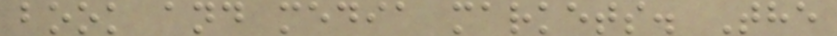book and media markets. The
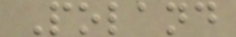Poland
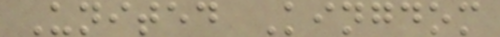United Kingdom
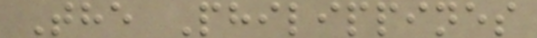The Philippines
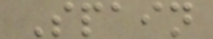Spain
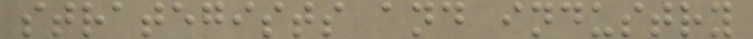strategists and industry
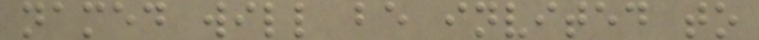named will be invited to
